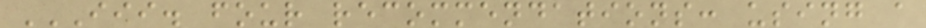III. FOUR RECOMMENDATIONS: USING A
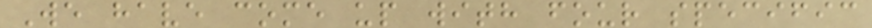We have come up with four specific
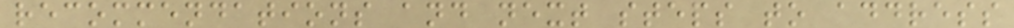recommendations and next steps to address
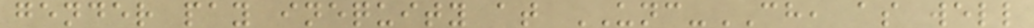gender pay inequity at UNC-CH, as well
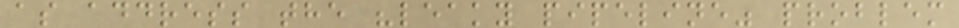as address the "leaky pipeline" problem
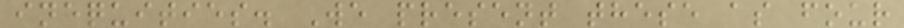inequities. We present these as four
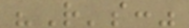"R's:"
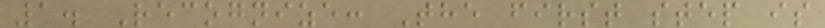1. Recognize: The first step is
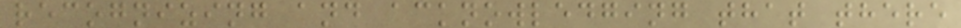recognizing and acknowledging that there
